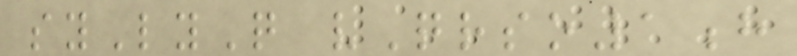syLyQ vQrso1h
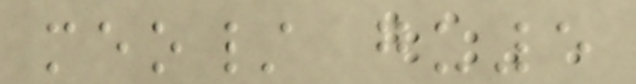meo/ gu5
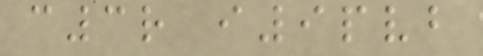c3r i9pvb
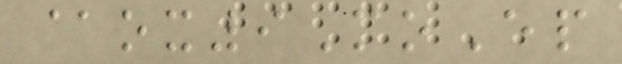@ox9MoEp
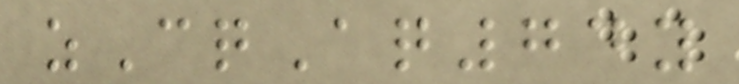zCqAq74y
